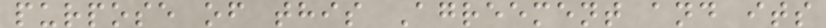purpose of this Agreement and its
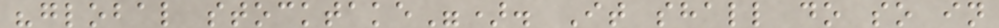"global stocktake"). It shall do so in
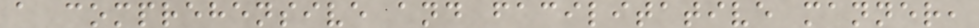a comprehensive and facilitative manner,
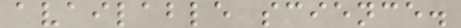available science.
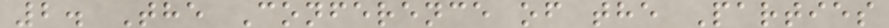2. The Conference of the Parties
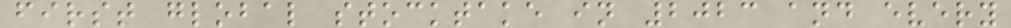first global stocktake in 2023 and every
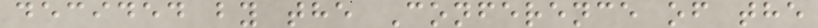decided by the Conference of the
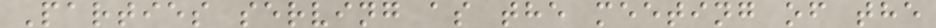Parties serving as the meeting of the
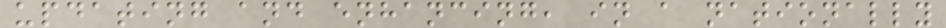updating and enhancing, in a nationally
